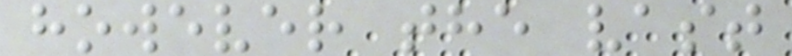however the vast
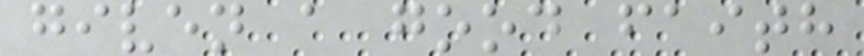given a good faith
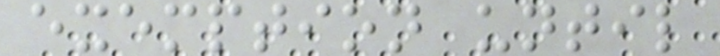exemption until
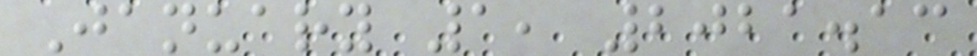January 1, 2021.13
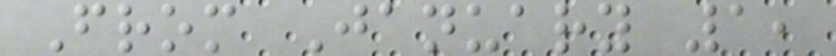From January 1,
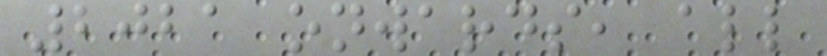2021 onwards, all
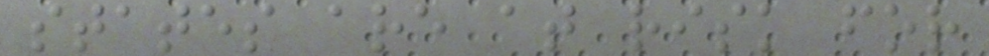states are at risk for
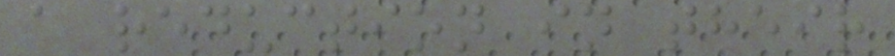a reduction in their
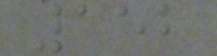152
